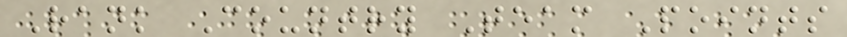Rank Country Team Points
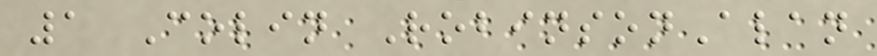1 Colin RobinsonAlan
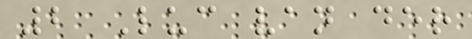2 Luc van der
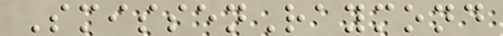SmissenRaymond
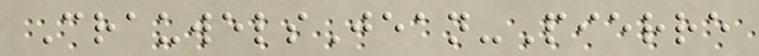CrauwelsJean-Pierre
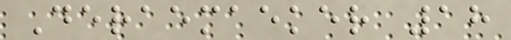Deraemaeker 18
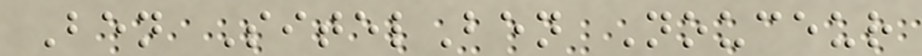Ben SitelBen Nouceur
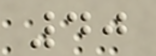40
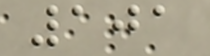101
